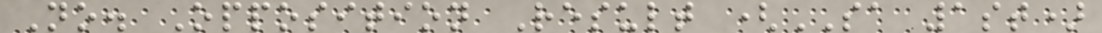No. Opposition Result (SA 1st)
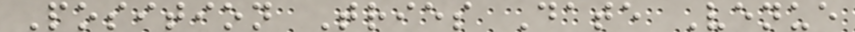Position Tries Date Venue
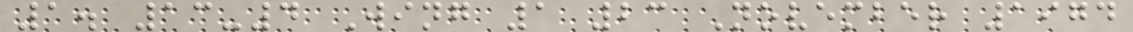1. 13-4 Wing 1 23 November 1974
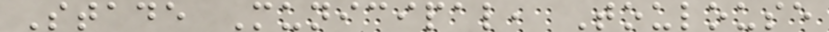Stade Municipal, Toulouse
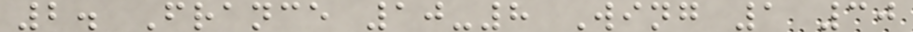2. France 10-8 Wing 1 30
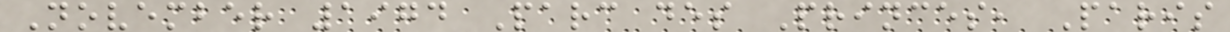November 1974 Parc des Princes, Paris
